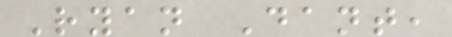Ryan Dant,
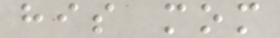his mom
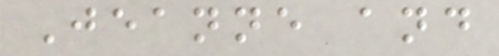Jeanne and
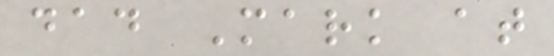dad Mark at
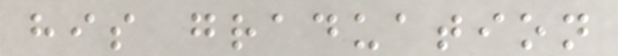his graduation
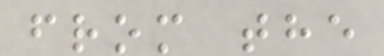from the
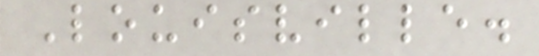Louisville.
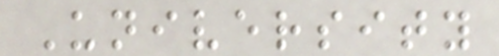University
